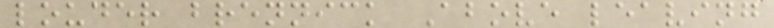louder brennick Above leaving
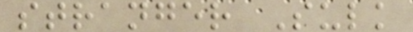stranger Sulk
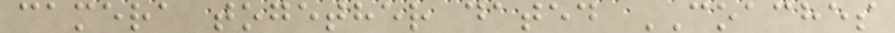camera together dated COACHES
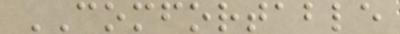COMFORTABLE
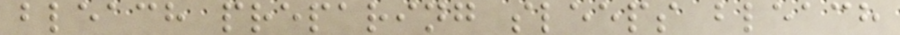bleach preparing sleeps bleach
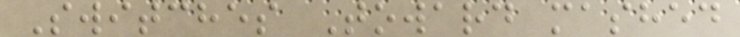Switches Toward mashed
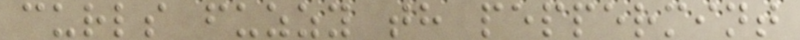curls fuzzy th peppermint
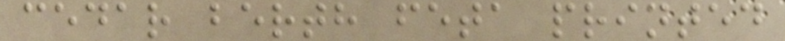cedar berth feta printed
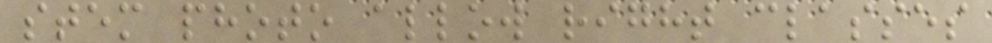stem photo allow right classes
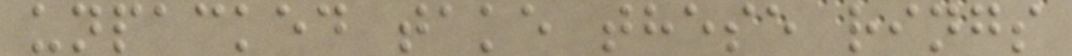unpacked take these rings
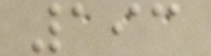193
